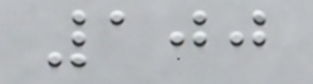100
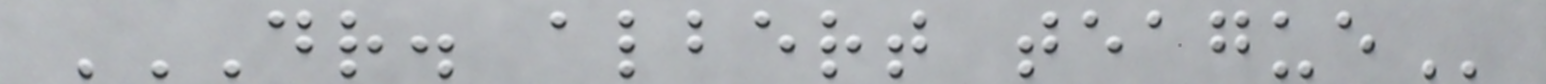DR. ALBERT TEAGUE
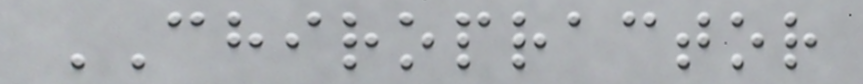CHIROPRACTOR
